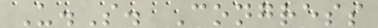U.S. Congress
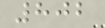802
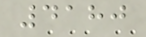4180
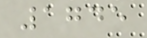1745
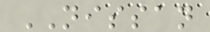NISSAN
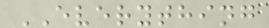EVERYTHING
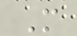M
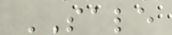SALE
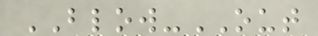BLOW-OUT
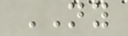NY
